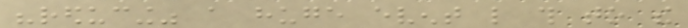"reducing" a huge event like this to the
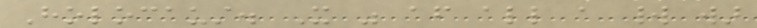Holocaust. It was after all a world war
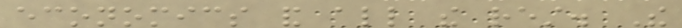economics and all the rest. The
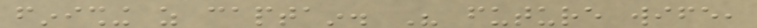finishing as captain. His future wife,
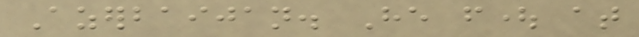Azerbaijan. He fought at
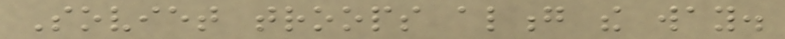Soviet troops along the way.
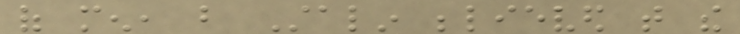of men, but Stalin believed that the
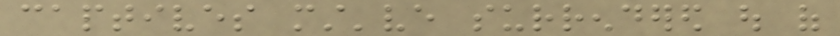captives must've surrendered out of
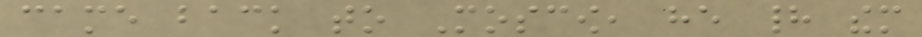came back to Moscow, he had them
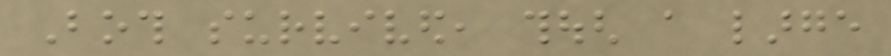Both survived, though a large
